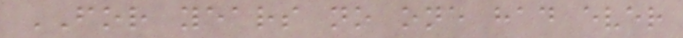FOR years no one had ever
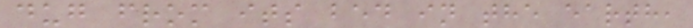dug from its bed in the earth,
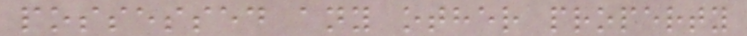possessed any other property
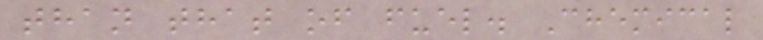than that of fuel. Chemical
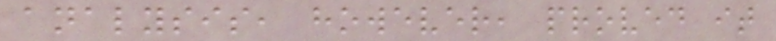analysis, however, proved it
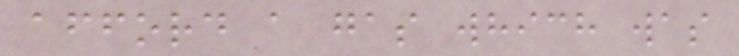afford a gas which was
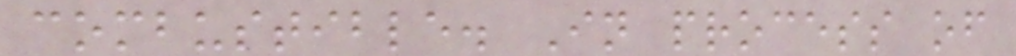combustible. In process of
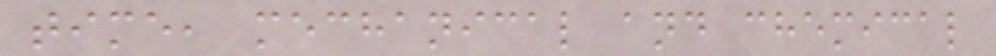time, mechanical and chemical
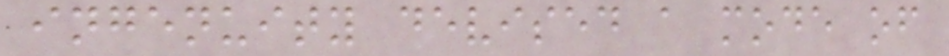ingenuity devised a mode of
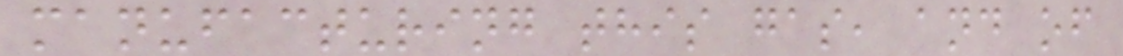manufacturing this gas, and of
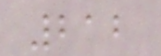212
